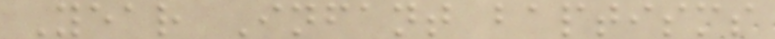Year Infant baptisms
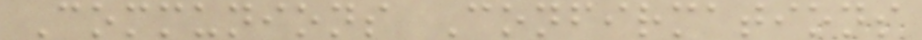Communions Confirmations
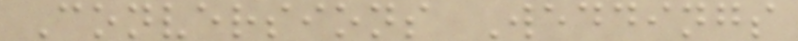Conversions Weddings
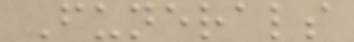Funerals
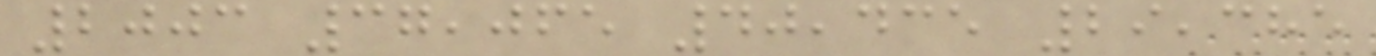2003 37,065 40,435 29,385
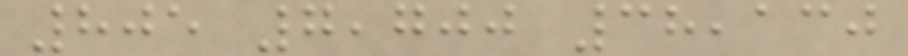805 7,700 38,130
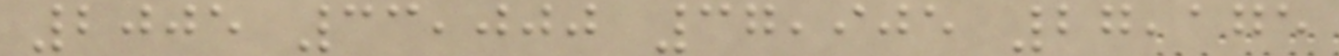2005 33,000 37,905 27,175
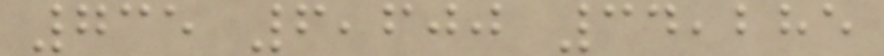735 6,600 34,285
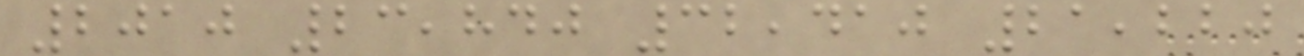2010 23,840 32,410 21,220
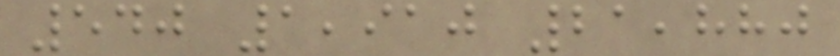540 1,910 21,880
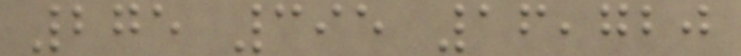275 395 16,720
